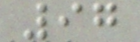97
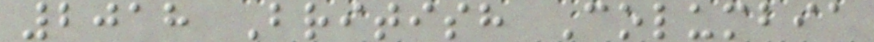2018 British Columbia
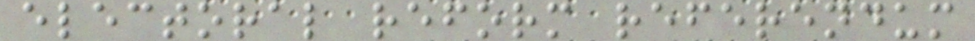electoral reform referendum
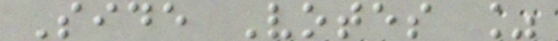Side Votes %
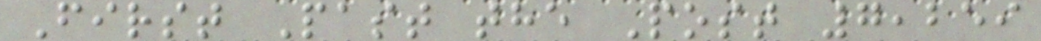First Past the Post 7,259
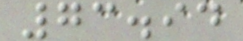73.94
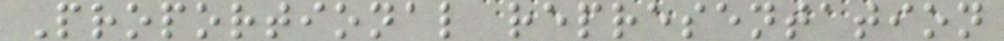Proportional representation
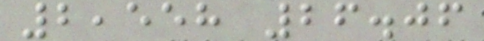2,558 26.06
